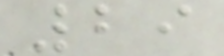29
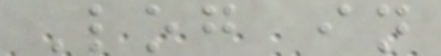Log in
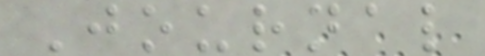Journal
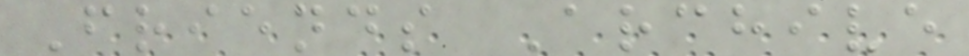Friends Archive
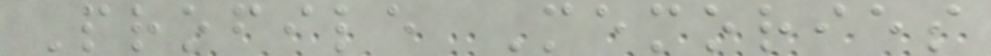Profile Memories
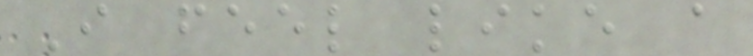I feel like a
